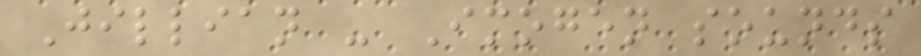Jillian - Imogen sounds
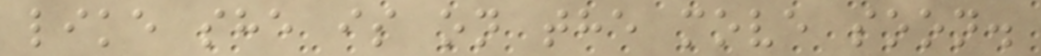like she is on the move soon.
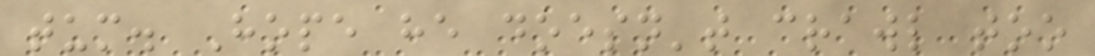tum. Hope he doesn't crawl too
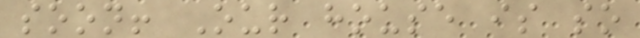soon! Our house is so
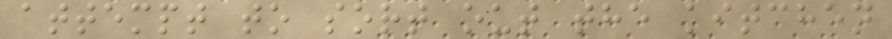attempt to sort out the kitchen
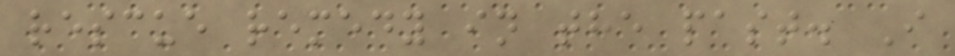rescue remedy in the past. I
